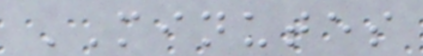MINUTES
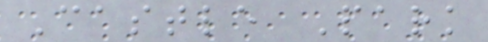Castle Park
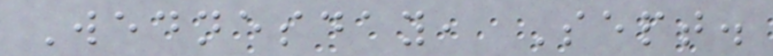Wednesday, Sept.
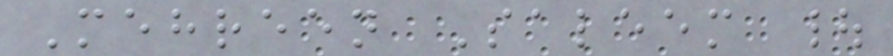Mehreen Saleem |
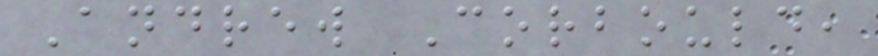Andrew Corbould,
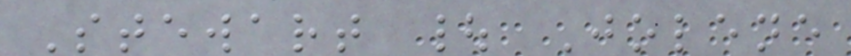Stewart | Jolene
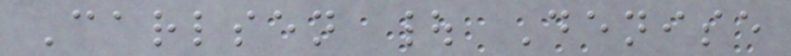Carlsen | Denise
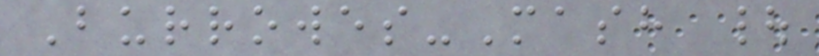Burrowes-Mash |
